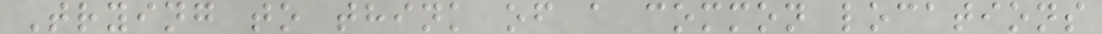Trying to think of a common locations
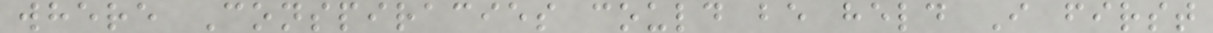where Conspiracies could be held I first
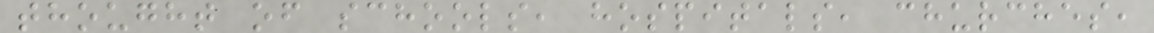thought of schools, hospitals, churches,
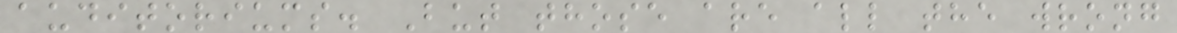auditoriums. But those are all the wrong
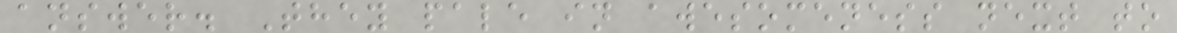answer. They pale in awesomeness next to
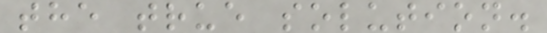the true solution.
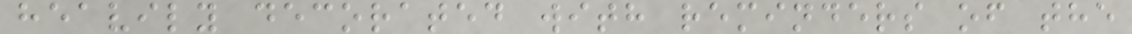heavily decorated with reminders of the
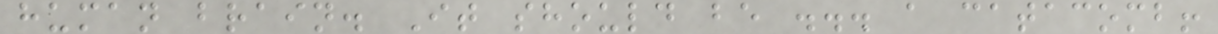human brain. It should be ... a catacomb!
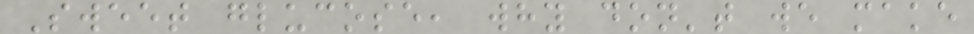Sweet glucose, why don't we make
